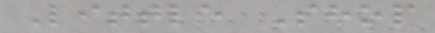Little Shop
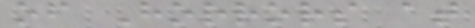of Horrors at
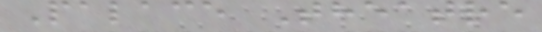Palace Theatre
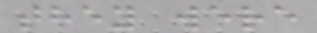they were
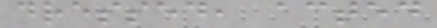dressed, acted
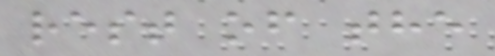rest of the
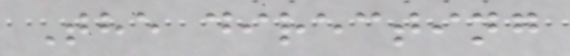The directing
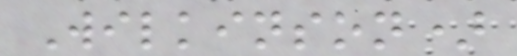Wilkinson)
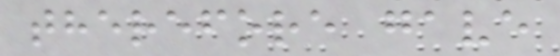therefore gave
